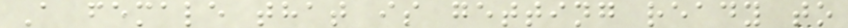A female that is getting ready to
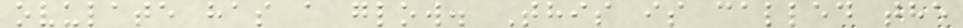ovulate has a glow. This is called the
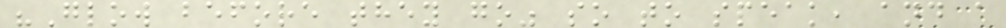"Glow before they go" so to speak, and a
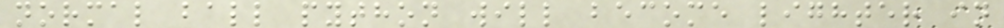normal ball python will become lighter in
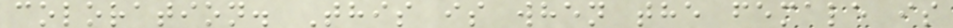coloration. This is when the female is
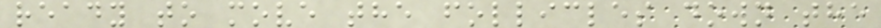ready to move the follicles down the
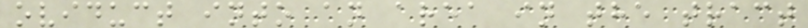oviduct into an area in the tract
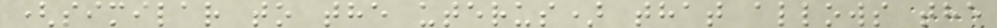(similar to the uterus) that allows the
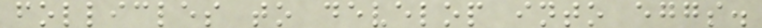follicles to develop into eggs.
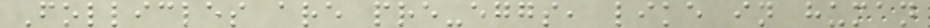Follicles are pre-eggs, like in human
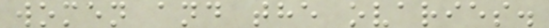women and the ovaries.
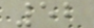52
